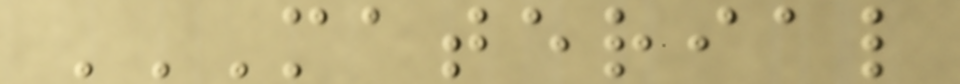MATERIAL
